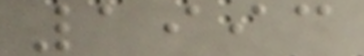1993
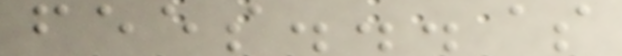fees...$
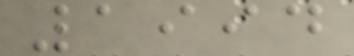1994
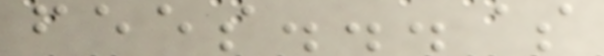fees...$
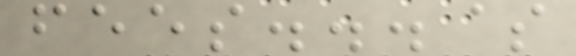fees...$
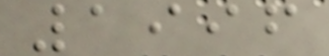1996
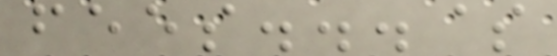fees...$
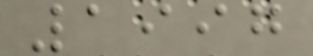1997
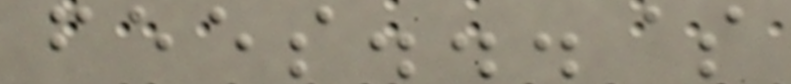fees...$
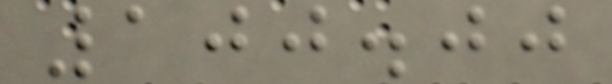100.00
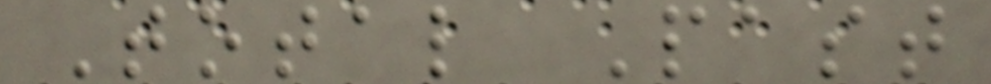Total Past
